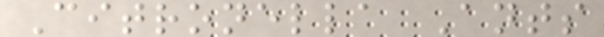Citronella Ants
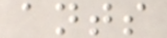ants
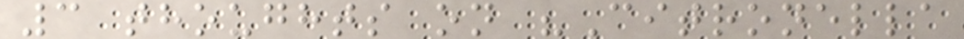3 thoughts on "Citronella
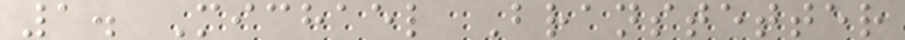1. Michael Branstetter
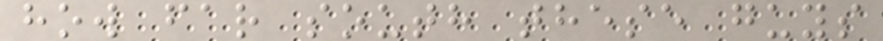how far south these guys
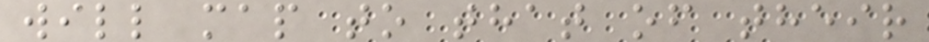will map to that of their
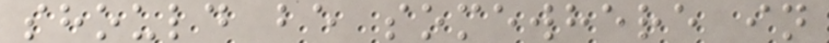should be somewhere in
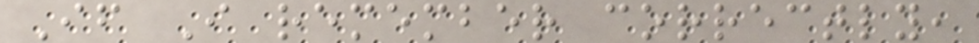If I remember correctly,
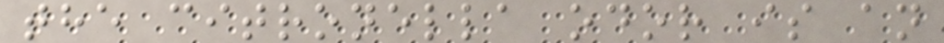the citronella odor is an
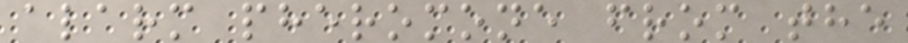alarm pheromone from the
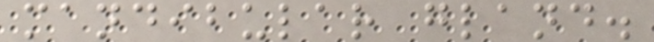mandibular gland.
